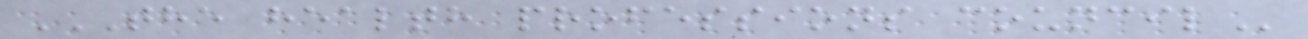THE HEALTH PROFESSIONS COUNCIL
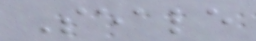Seale
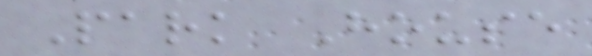Park House
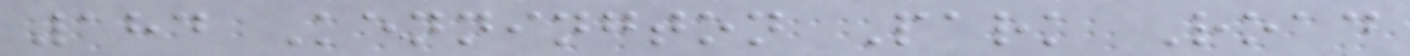184 Kennington Park Road
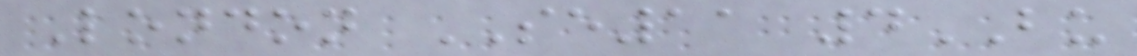London SE11 4BU
